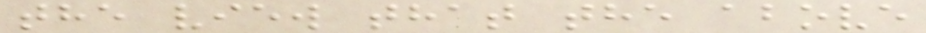the view that the above
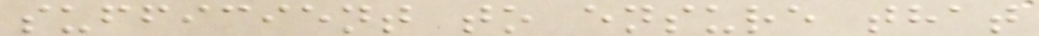sufficient to ensure that
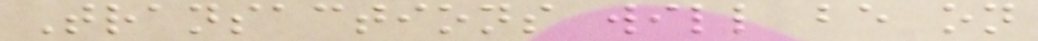Transactions will be on
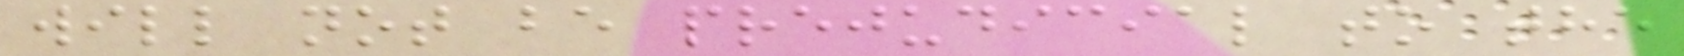will not be prejudicial to the
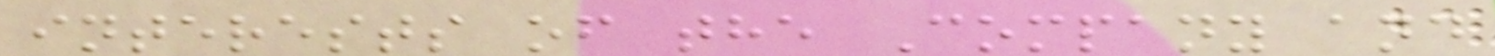interests of the Company and
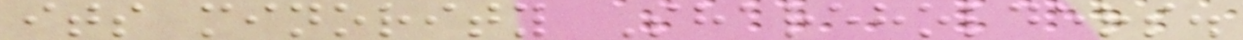its minority Shareholders.
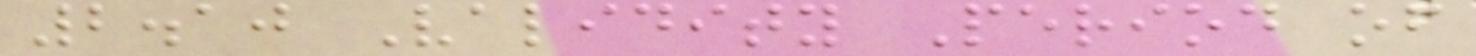2.10 Validity Period of
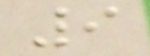9
